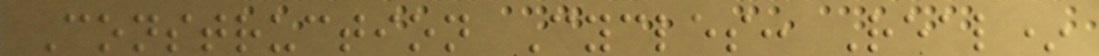Construction Cycles: Real*
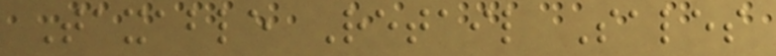Taxable Retail Sales
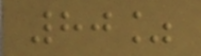80%
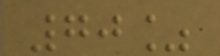70%
